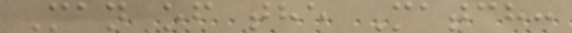Man of the Match:
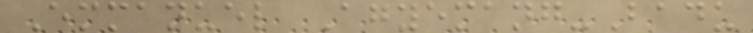Emmanuel Agyemang-Badu
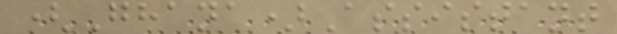(Ghana)Assistant
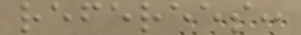referees:
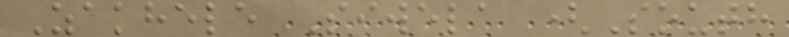Zakhele Siwela (South
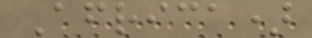Africa)
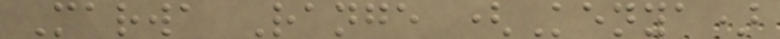Marwa Range (Kenya)
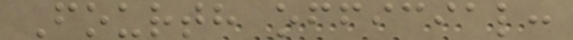Fourth official:
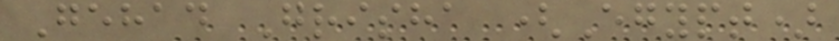Gehad Grisha (Egypt)
